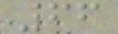66
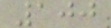100
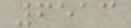6513
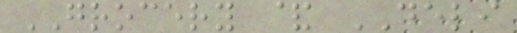GROCERY & DELI
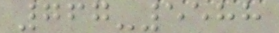767-5588
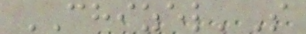CHIZEL'S
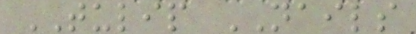TULIP NAILS
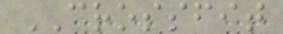CROSSFIT
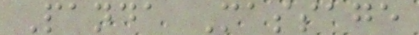Panda Massage
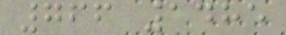766 1485
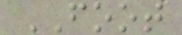FOOT
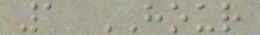1 HOUR
